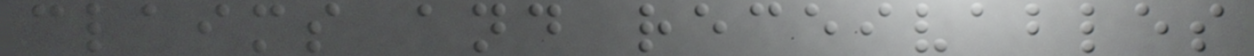claims and receivables
